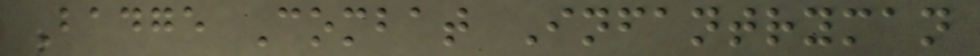Badge Combat Infantryman
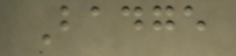Badge
